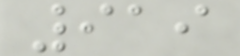919
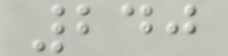240
